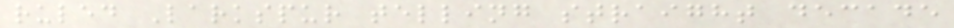ruled Larkspur telling straight decade
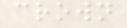crown
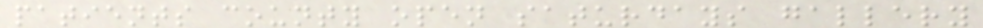patients county open saturdays gallery
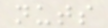nuts
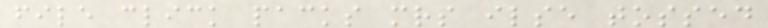file click packs mrs ilse tossed
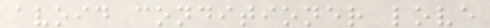avoid conditioner love
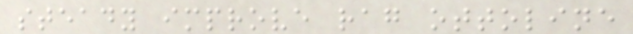steady improve rag ottoline
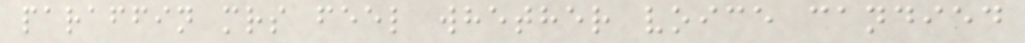paraffin mrs feel whether voice candied
